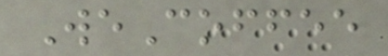WeCoffee
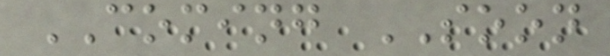COMING SOON
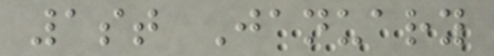1st January
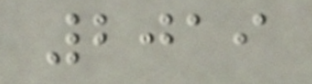2019
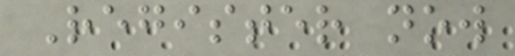Register now
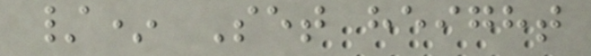/* Set height
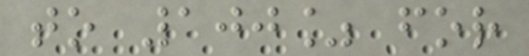to 100% for
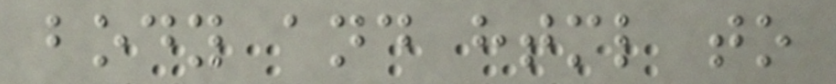body and html to
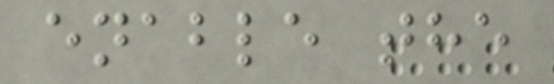enable the
